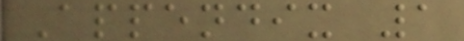Appendix 1
